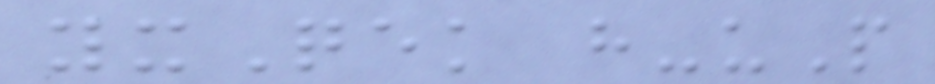yxQek h-uP
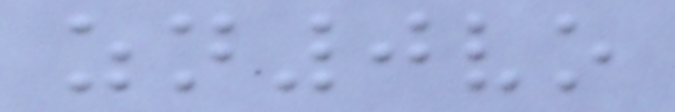zn0vo
